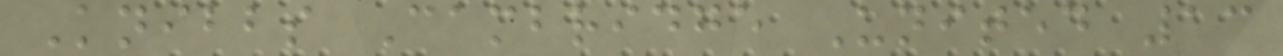Knibbs Cambridge United 13
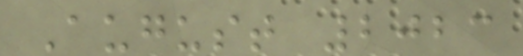August 2023
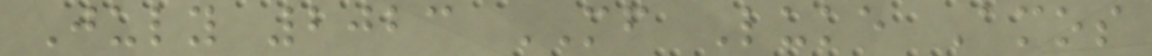July 2023 MF Luke Amos
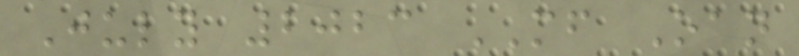July 2023 MF Oan
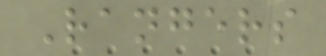Rangers
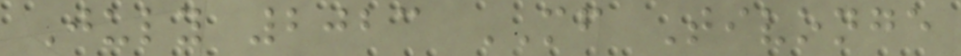July 2023 MF Tivonge
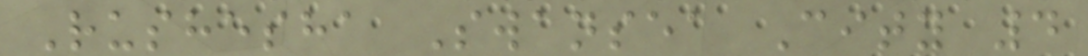Rushesha Swansea City 4
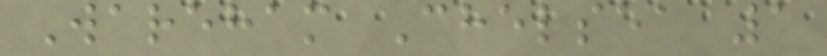Wareham Chelsea 1
